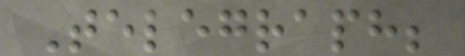Telegraph;
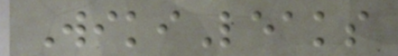WikiLeaks
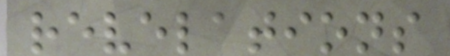revelations
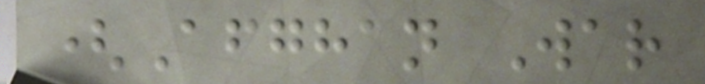(Afghan War
